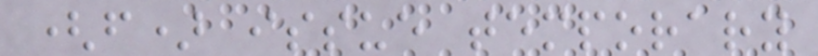(f) issue temporary
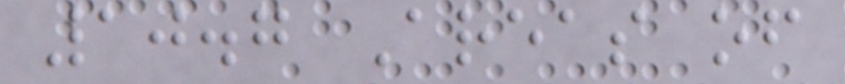10.7 Areas of
